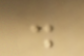.
